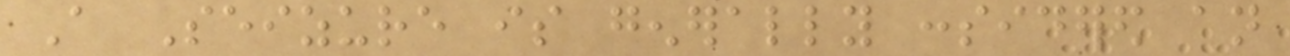A Seizure is generally considered an
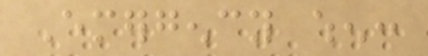Emergency when:
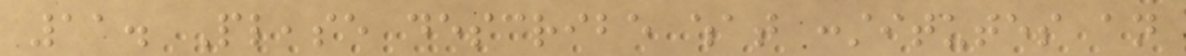11. Please describe what constitutes an
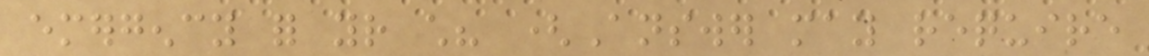emergency for your child? (Answer may require
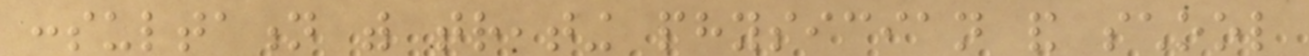consultation with treating physician and school
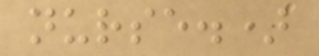nurse.)
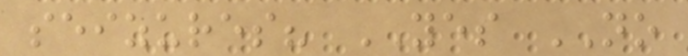seizures? YES NO
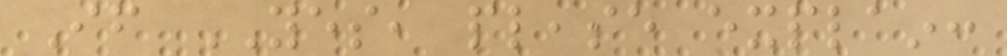If YES, please explain:
